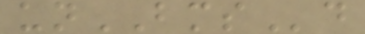unBMSd
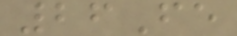26Fe
